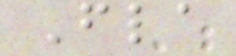Fla
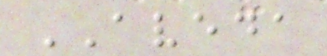AVEDA
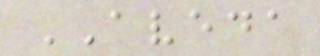AVEDA
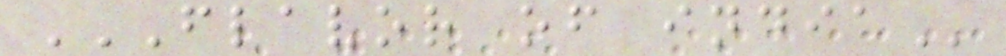FLAVOR OF INDIA
